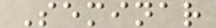Seminar
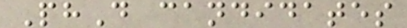PhD candidates
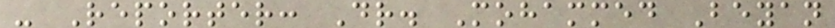- Reporter: Dr. Mohammed Beyan
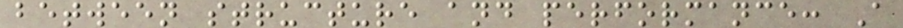between structure and performance: A
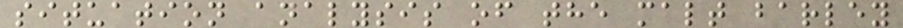situation analysis of the malt barley
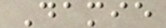Damie
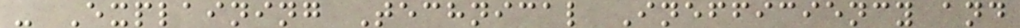- Explaining Technical Inefficiency and
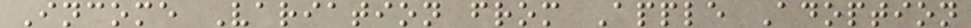Income Variation from Apple Adoption
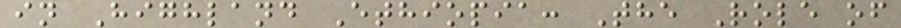in Highland Ethiopia: The Role of
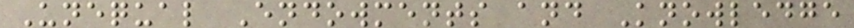Unequal Endowments and Knowledge
